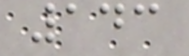143
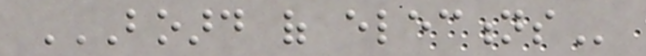BOARD OF ELECTIONS
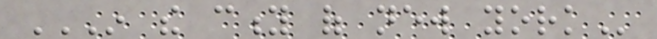IN THE CITY OF NEW YORK
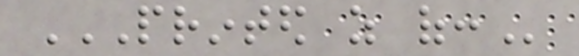PRINTED AS OF:
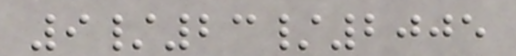9/23/2005
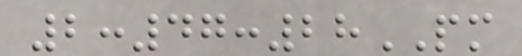2:47:28PM
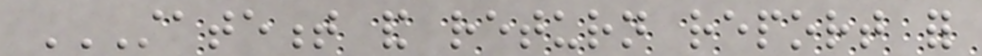STATEMENT AND RETURN REPORT FOR
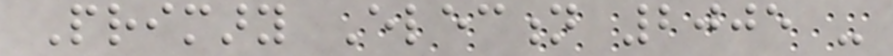Primary Election 2005 -
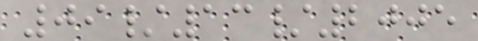09/13/2005
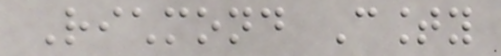Richmond County
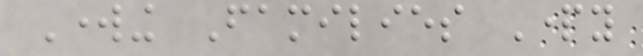Working Families Party
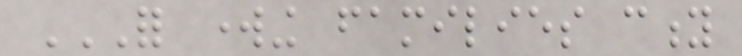FOR WORKING FAMILIES CITY
